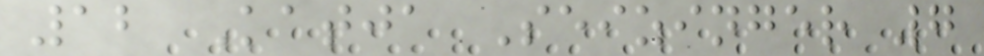12 Katja Seizinger 7
